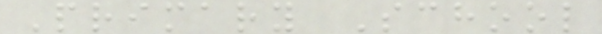Primary School
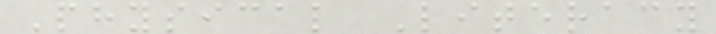Physical Literacy
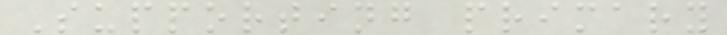Supporting primary
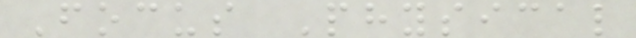Focus Physical
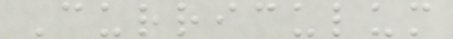Curriculum
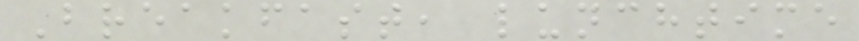Breakfast, lunchtime
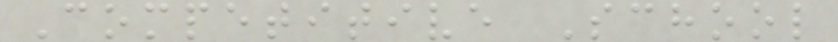Competitive School
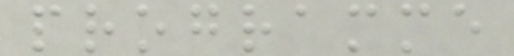programme
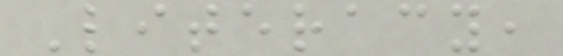Literacy,
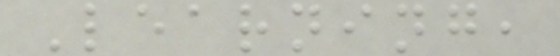Learning,
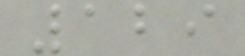129
